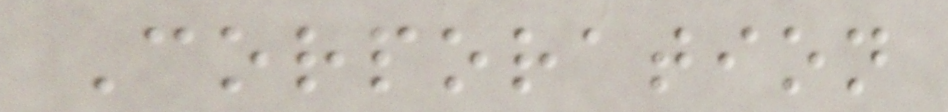Corporation
